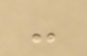-
